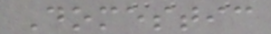Domestic
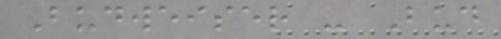Budweiser - Bud
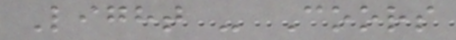Light - Coors
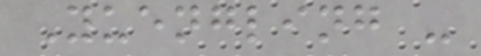Yuengling -
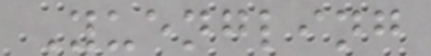Yuengling
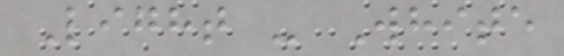Light - White
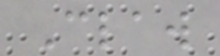Claw
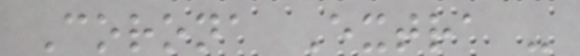Corona Extra -
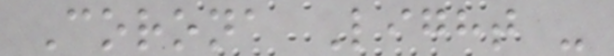Corona Light -
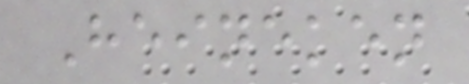Heineken
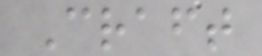Craft
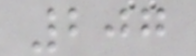207
